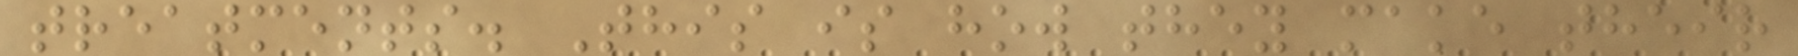treatments. This is how they make their
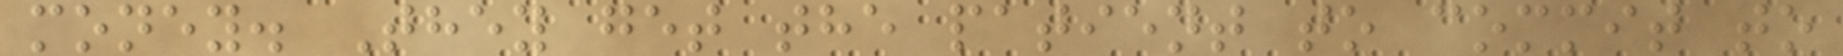money. They get the patient to commit to
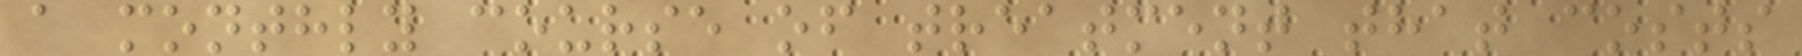a monthly course of treatment that costs
